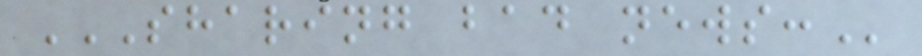SHARING BAD NEWS:
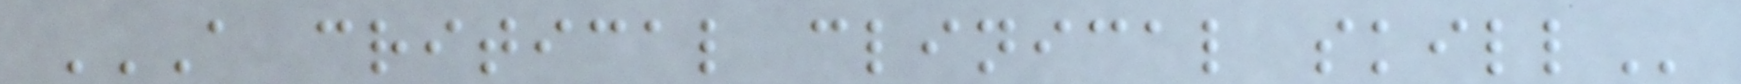A CRITICAL CLINICAL SKILL
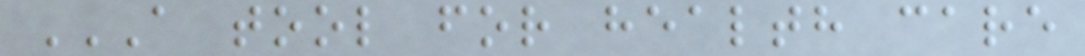A TOOL FOR HEALTH CARE
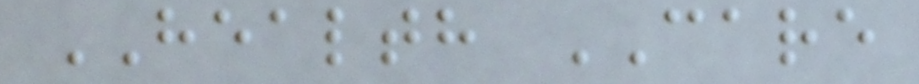HEALTH CARE
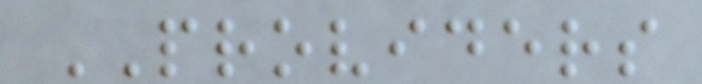PROVIDERS
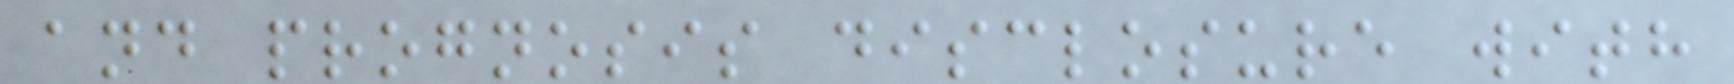and prognosis disclosure with
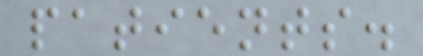patients.
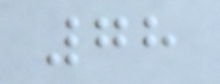78
